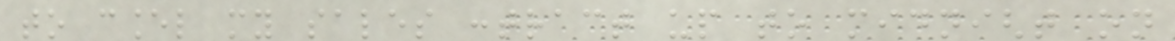to cancel my sales contract up to midnight on
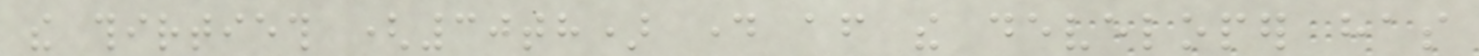the thirtieth (30th) day after the developer has
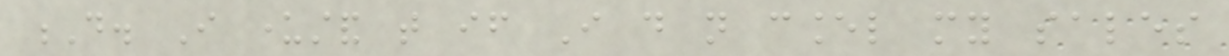D. I understand that if I do not cancel my sales
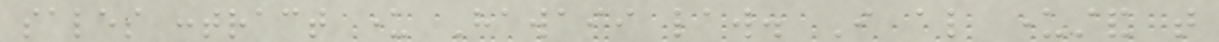sales contract under Hawaii law. I also understand that
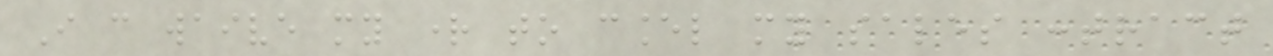I can waive my right to cancel my sales contract
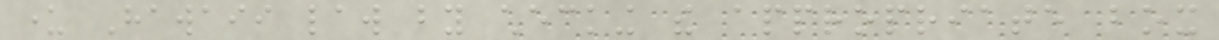under Hawaii law by checking the appropriate box
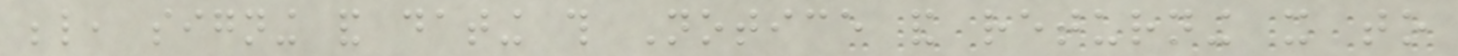below, signing and dating this Notice and returning it to
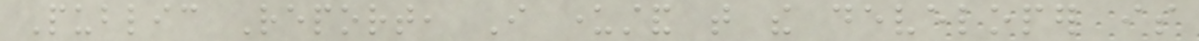Public Report, I understand that the developer is
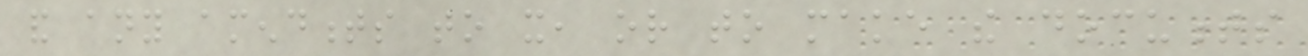and any amendments to it, or to make the documents
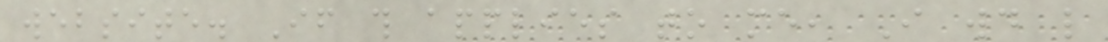website. If this applies to me, I would like
